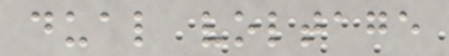dual voltage
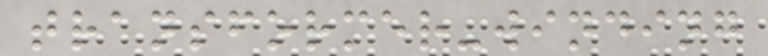transformer-winding
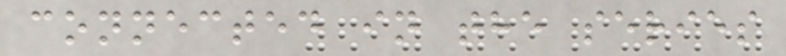connected in the series
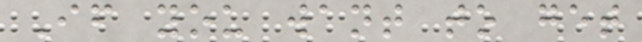If you want to get
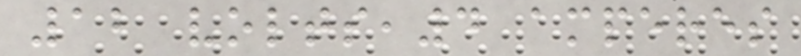12 volts,4 amperes
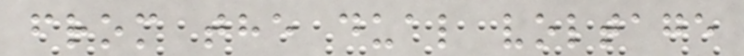from the dual voltage
